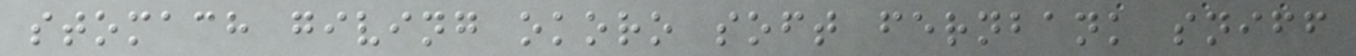stomach giving okoro soft fernbank sniff
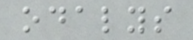odalys
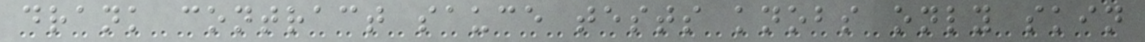drank contract sauce tests knobs only skin
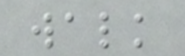walk
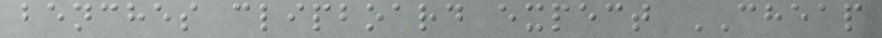benches clipboard expect CHEAP
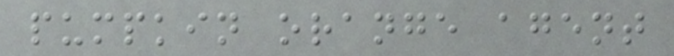pumpkin orange agent
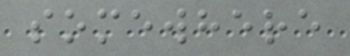somewhere
